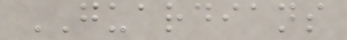GUARDIANS
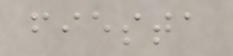fiesta
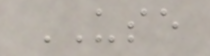USE
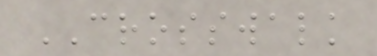CROSSWALK
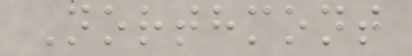Northmont
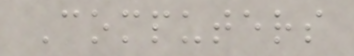Computers
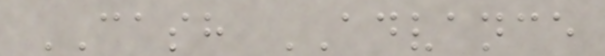CASH ADVANCE
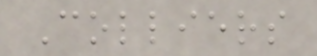Colliers
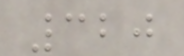320
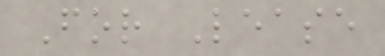For Lease
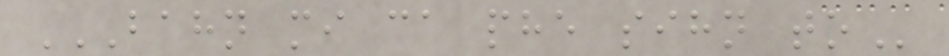BAHN MI CA PHE SIHN TO
